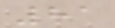81
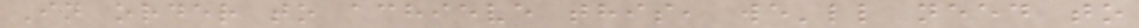In order to achieve this, we'll need to
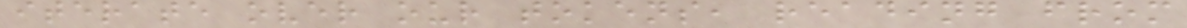iterate over our tokens, reading from
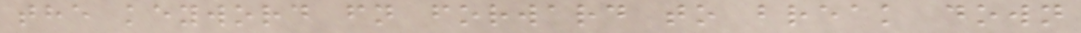the keyword fn forward to break down
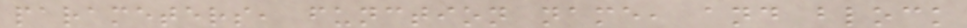parameters, function name, and block
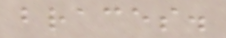braces.
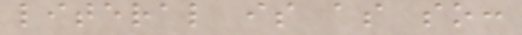literal is as so:
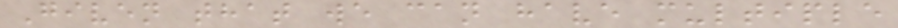Given that we can have multiple
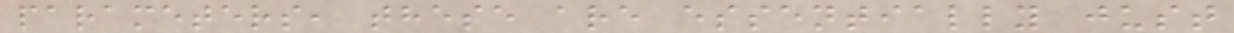parameters, these are essentially just
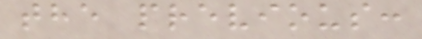the previous:
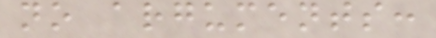no arguments:
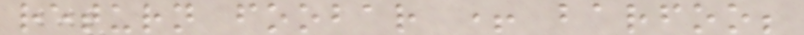return foobar + barfoo;
